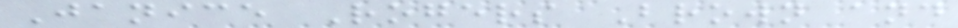Janice Rogers Brown and
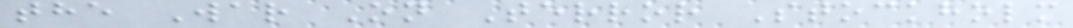the War On Terror Stockholm
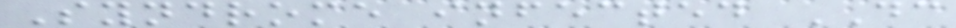Syndrome infected DC
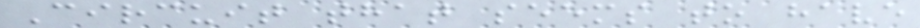Circuit that seems to have
